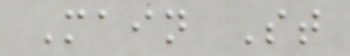Main St
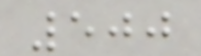500
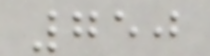750
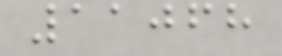11068
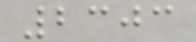2303
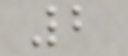2
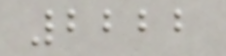2222
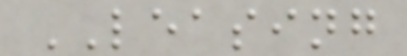LEASING
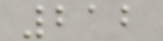212
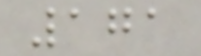171
